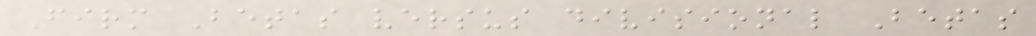Firm Betas versus divisional Betas
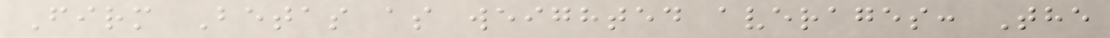Firm Betas as weighted averages: The
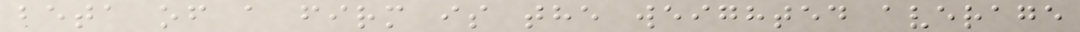beta of a firm is the weighted average
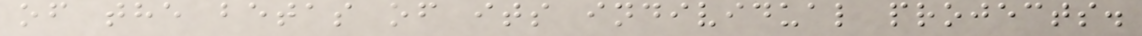of the betas of its individual projects.
